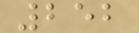252
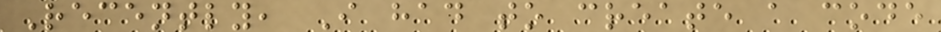Recently, I had to create a code
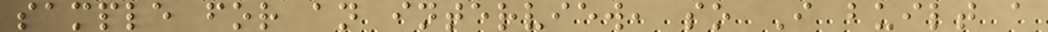sample for an interview, so I built a
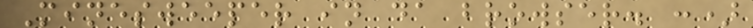Minesweeper in da browser. :)
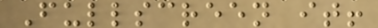Fullscreen it!
